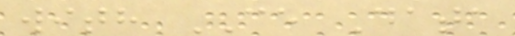with CE Data
